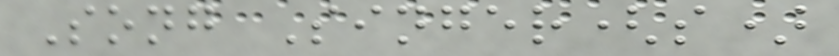Song Singer(s)
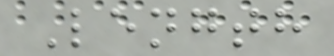Length
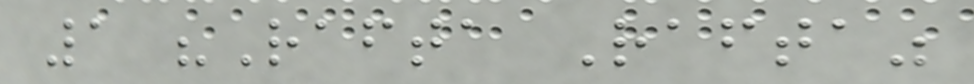1 "Rafta Rafta"
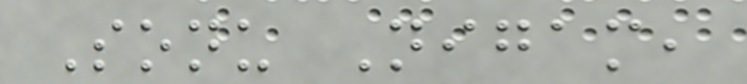Sonu Nigam,
